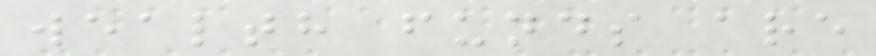wealth funds are
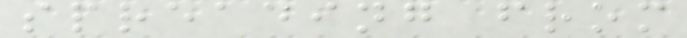spreading from
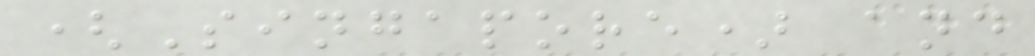(Singapore) and
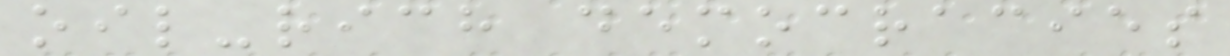oil-rich democracies
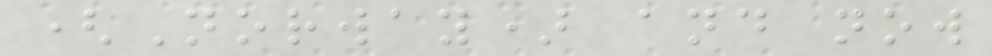(Norway) and now
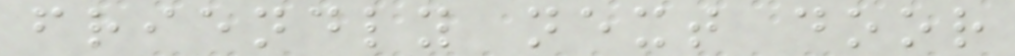friendly next door
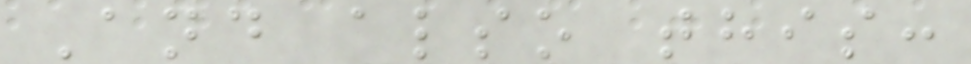And also this:
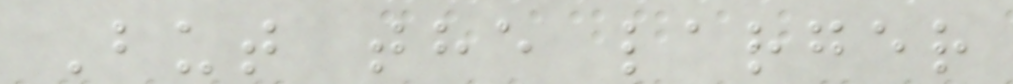But the larger
